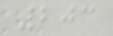203
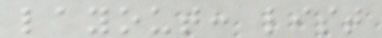layout: list
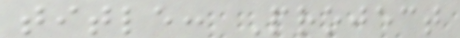title: Project
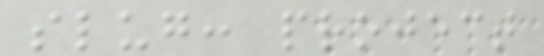slug: project
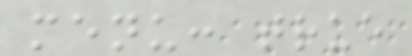menu: true
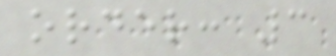order: 3
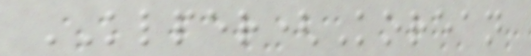KLPER(Korean
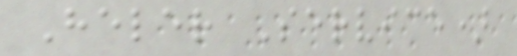Heler Service)
